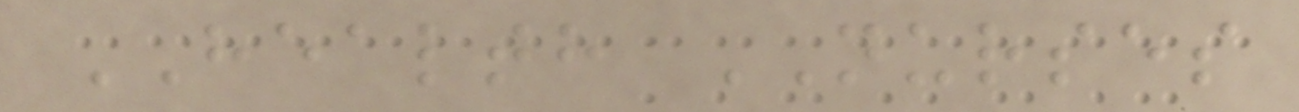HEALTH NURSES
